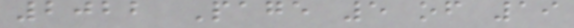2022 Page 5 of 19
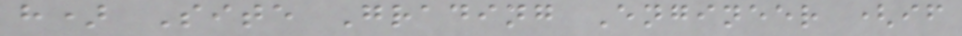h) Site Grading Engineer (if
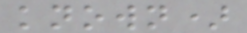known)
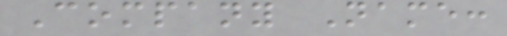Company Name:
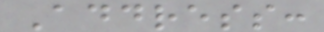Address:
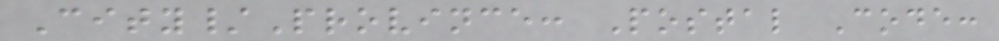City/Province: Postal Code:
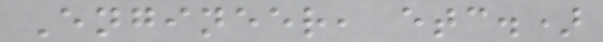Engineer, etc.)
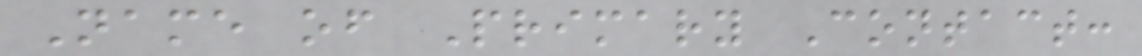Name of Primary Contact:
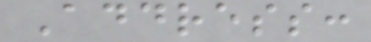Address:
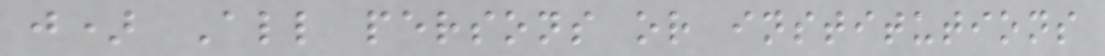j) All persons or institutions
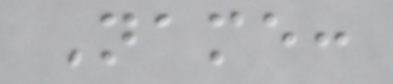Name:
